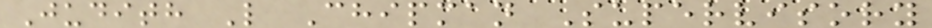Judith L Chipman Supervisory
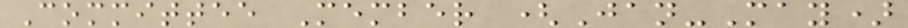Committee Member (Jan-May)
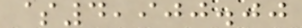$4,900.00
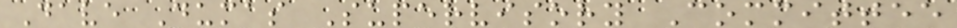Dave Dumas Supervisory Committee
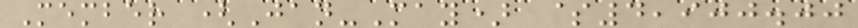Member (Jan-May) $4,900.00
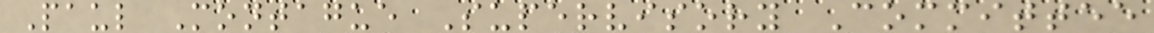Paul Montague Supervisory Committee
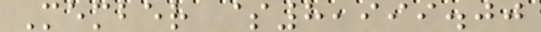Member $8,999.00
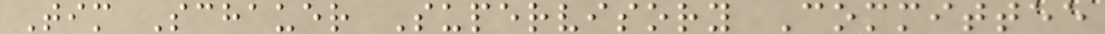Tim Schauer Supervisory Committee
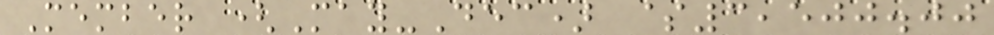Member (May-Dec) $3,500.00
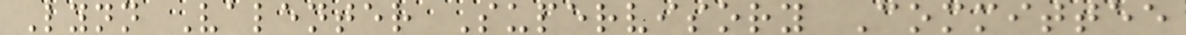Lynn Valenter Supervisory Committee
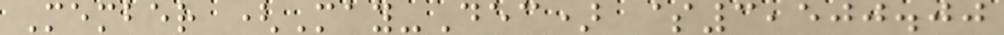Member (May-Dec) $3,500.00
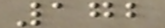172
